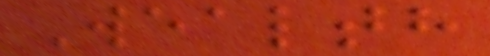Wealth
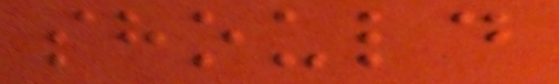should
